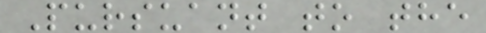Pursuant to the
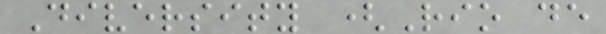Diversity (Rio de
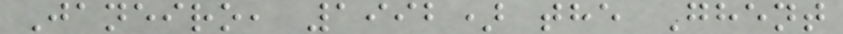Janeiro, 1992) the Ghent
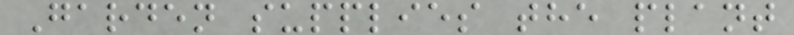Garden supplies the plant
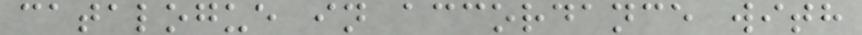catalogue in accordance with
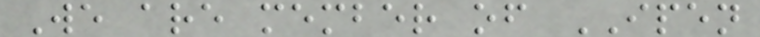We are member of IPEN
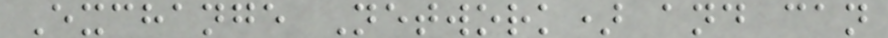Exchange Network) and can
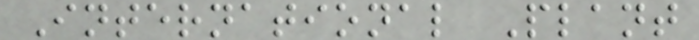International Plant
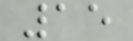15
